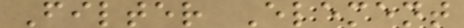Filter Element
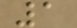1
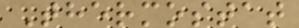Thermostat
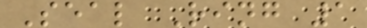Seal Ring 1
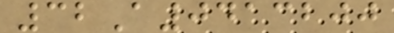32A0413200
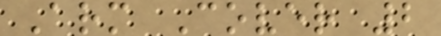Arm Cover 2
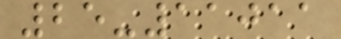25-11011
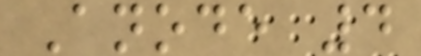Anode 4
